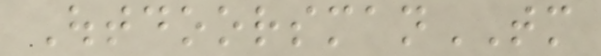OutdoorsmanTM
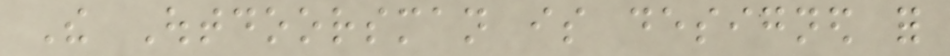The Outdoorsman is designed for
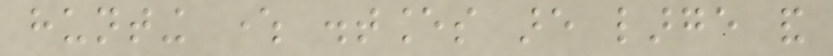hunting where distances are large and
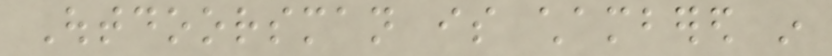Outdoorsman is chambered in
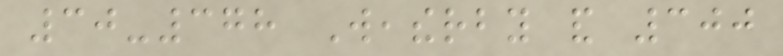30-378 Weatherby and 300
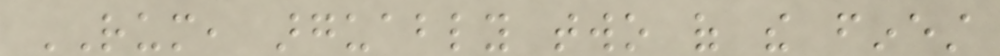RUM, arguably two of the finest
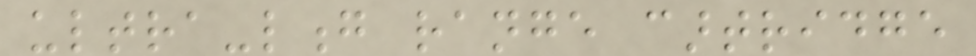ultra-long range cartridge
